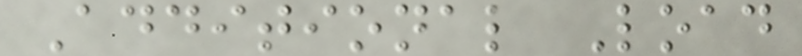Additional Load
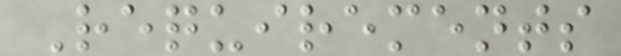Requirements
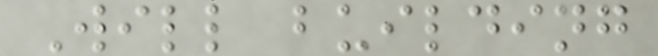Will building
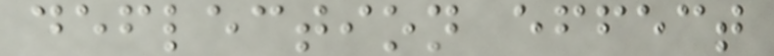deflection effect
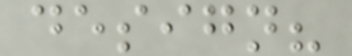design?
